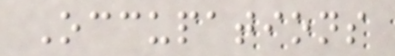Occupations
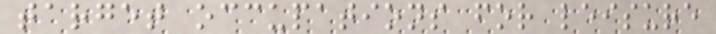target occupations for leisure
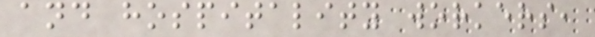and hospitality workers,
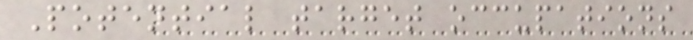Potential target occupations
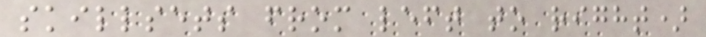skillsets from left to right)
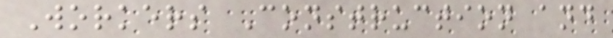Workers Construction and
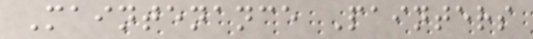Maintenance Painters
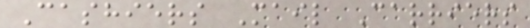Cashiers Mail Carriers
